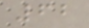62
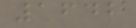1642
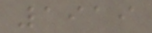1919
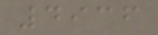4936
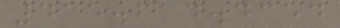415.614.4354
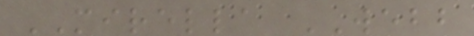MIRELLA WEBB
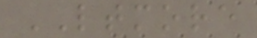LTMORE
